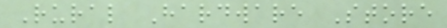Rural Hardware Store
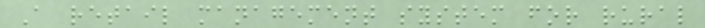A retail management system for rural
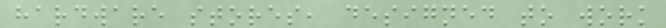hardware stores, designed to work
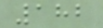182
